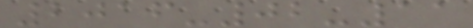2016-02-11
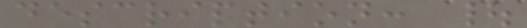description: |
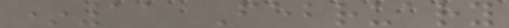*11 February
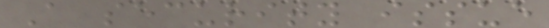A security issue
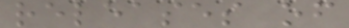releases of
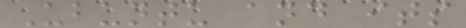Ubuntu and its
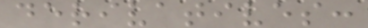derivatives:
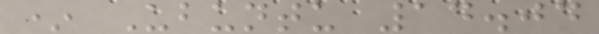* Ubuntu 14.04
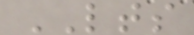LTS
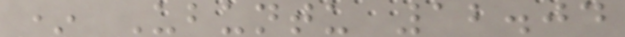* Ubuntu 12.04
